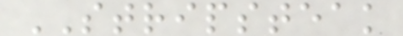STRIPSTEAK
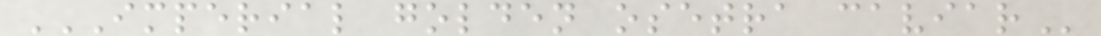IMPERIAL GOLDEN OSETRA CAVIAR
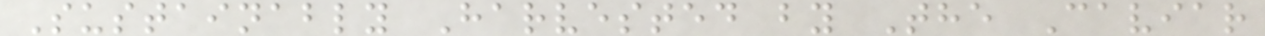Sustainably Harvested by The Caviar
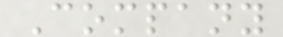Company
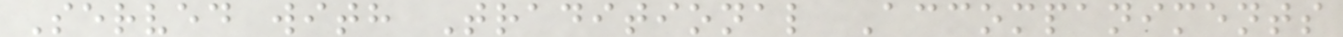Served with Traditional Accompaniments
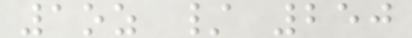1oz / 250
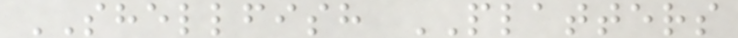SHELLFISH PLATTERS
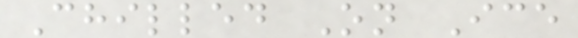Chilled On Ice
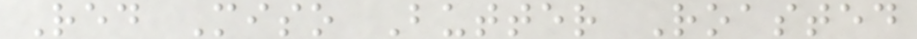Red Miso Butter Roasted
